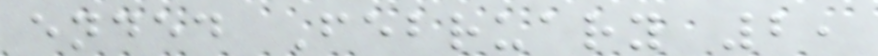ended February 2,
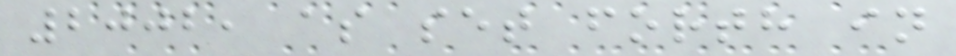2002, as set forth in
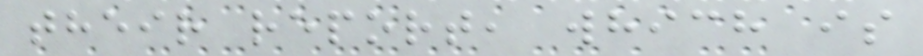their report, which is
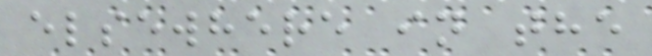elsewhere in the
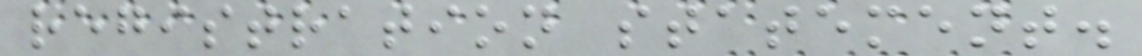registration statement.
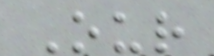Our
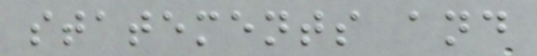statements and
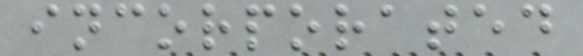incorporated
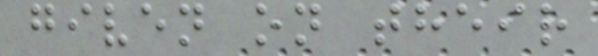given on their
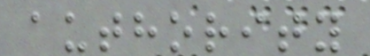authority
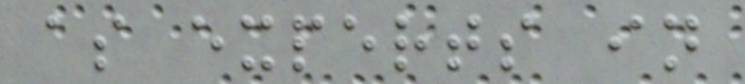as experts in
